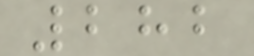282
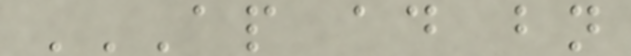AP AD BN
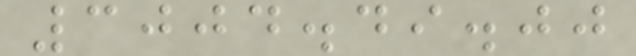3004.49.00
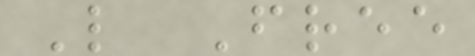L Free
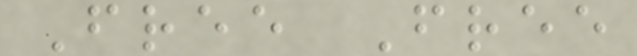Free Free
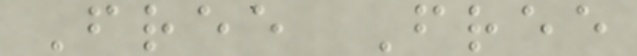Free Free
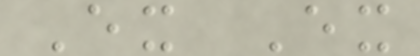Ex Ex
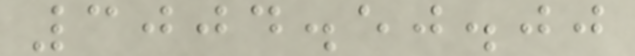3004.50.00
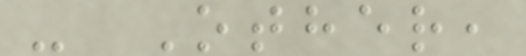- Other,
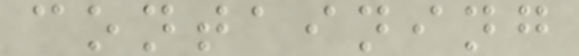containing
